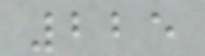225
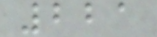221
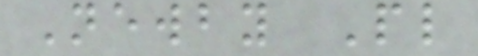Newby Pl
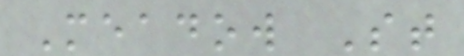Meadow St
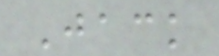Jack
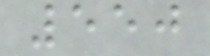550
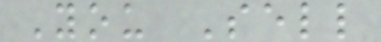You Sell
